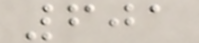601
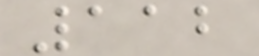112
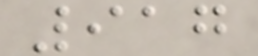917
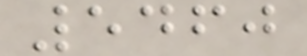5460
